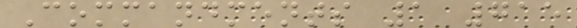Commandments 1 715
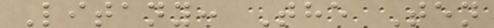Litany: The Ten
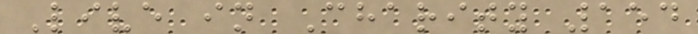Live in Charity 154
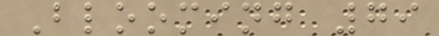Blooming 79
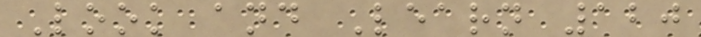Look and Learn 120
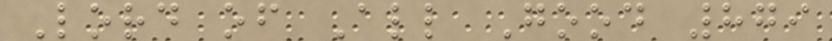Lord of All Good 879
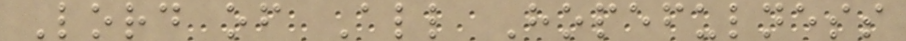Lord of All Hopefulness
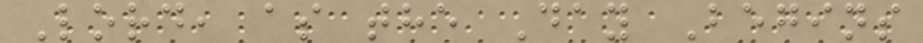Lord, as the Day Begins
